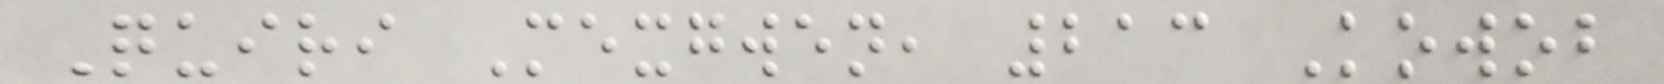Quiri Mexgwen, 213 Kowob
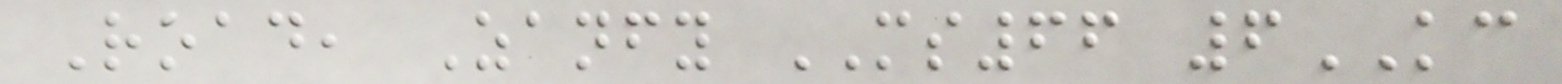Road, Zanfy MS66 6KC
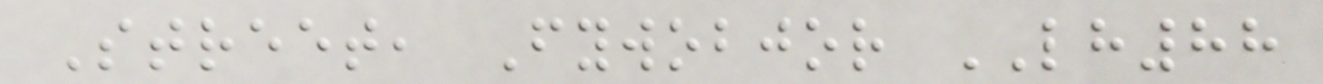Street, Fywobjor LH88
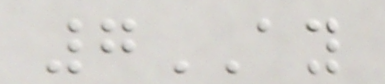7AY
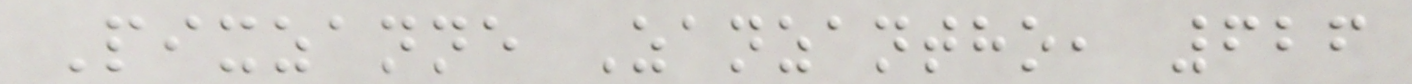Pixzanne Zanzantho, 626
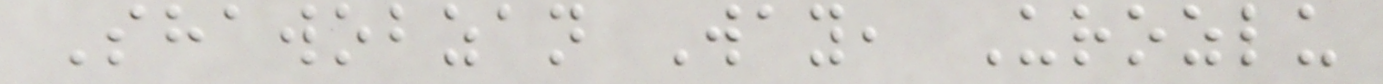Shawobzan Way, Urozlu
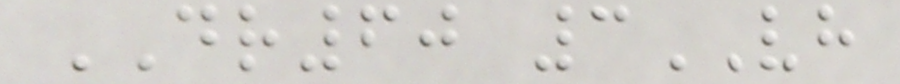DR60 3VH
